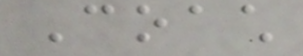Coach
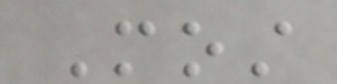Most
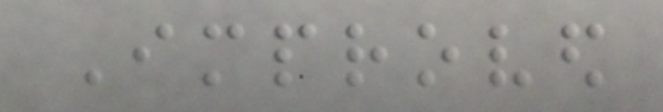Improved
